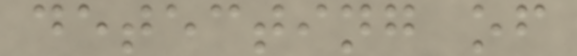detecting of
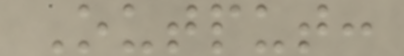Output:
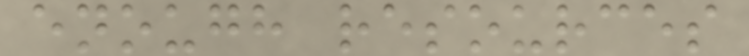enough resources
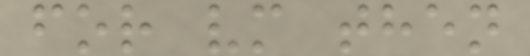for vm then
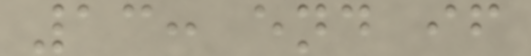13: end if
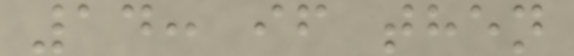14: if then
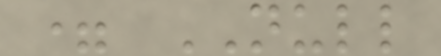= NULL
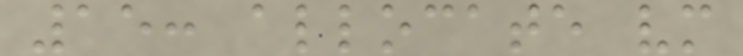15: allocate vm
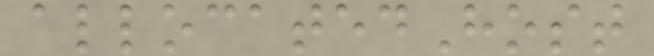allocatedHost
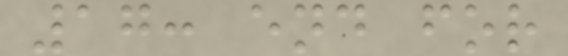17: end for
